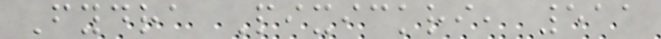Fydra Pixickri, 511
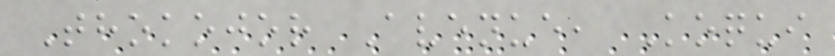Thokojor Avenue, Koqui
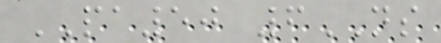PA50 6NS
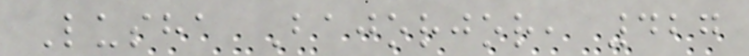Lusha Bajorjor, 427
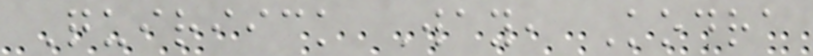Quiriick Way, Kodra
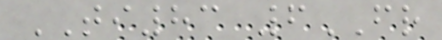TI83 6FR
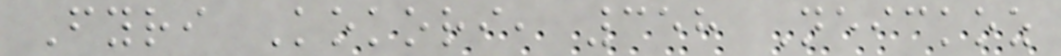Fyri Kokori, 358 Neickoz
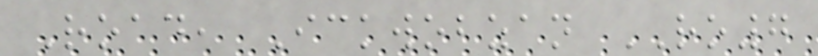Road, Ickwobzan RO7
